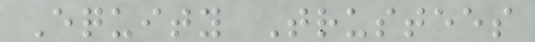Equity Trustees
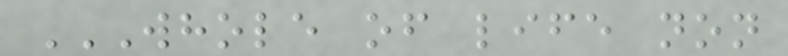WHOLE OF LIFE NON
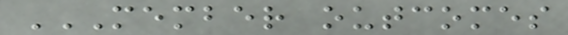MEMBER OUTCOMES
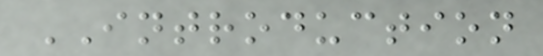INTRODUCTION
